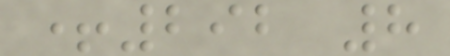+292 8
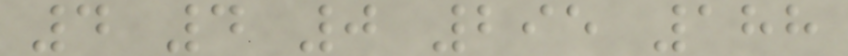4 4 0 295 188
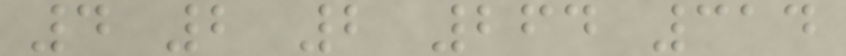4 2 2 264 314
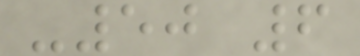-50 6
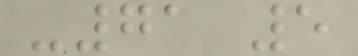-71 5
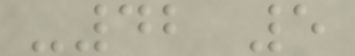-42 5
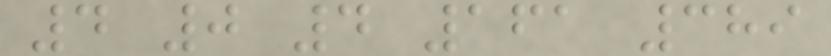4 0 4 161 389
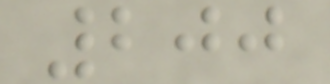200
